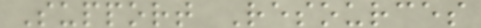Support Resources
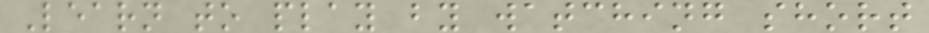Learn to play by watching short
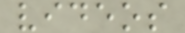videos
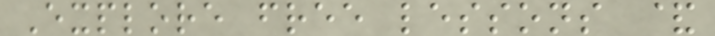Explore free lessons &
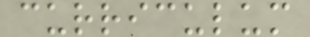curriculum
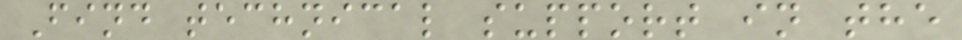Find technical support in the
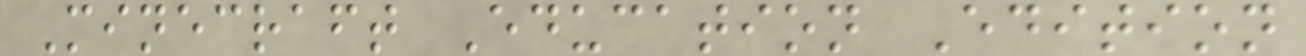Minecraft Education Edition
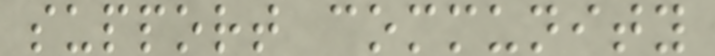support community
